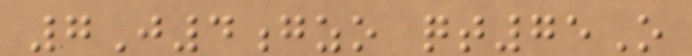7J4gzo qt75O
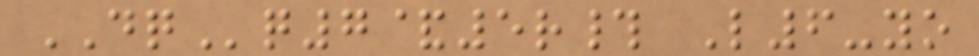DQq7&5r# L6-yo
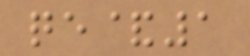qe&1
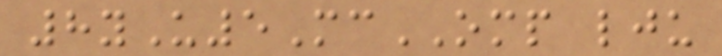8yU5McOMP lju
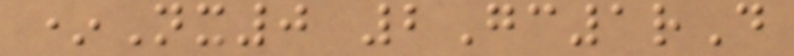*Nx0 2Gc1rD
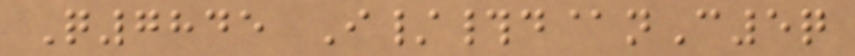Q7845 I/#d@nC5q
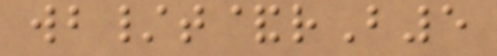wb/t&rB5
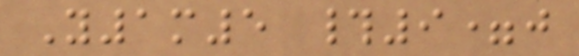Y1m5 #9=j
